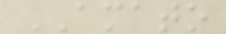AMATO
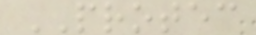PROTEC
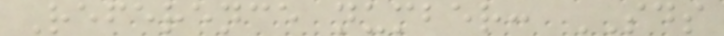Reference number: SDS
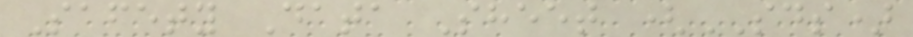Safety Data Sheet (SDS)
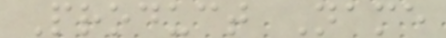Product Name
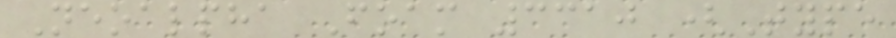Neoalpha Foam 3310 (Type
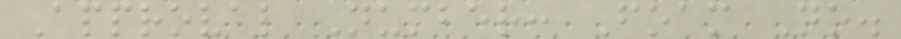Approval Number: Foam No.
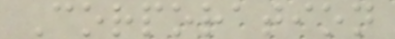Corporation
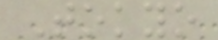Tokyo
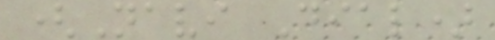(Navi Dial)
